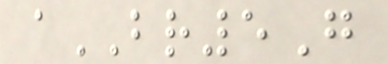aBR5G
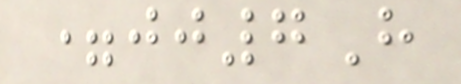=jj7H
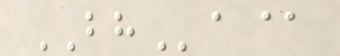BHa@
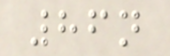86n
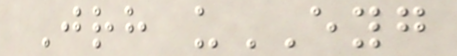Jrh uEYG
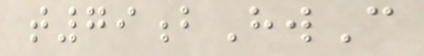t79bHwC
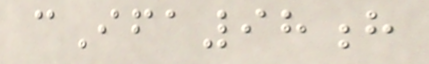cIfa98h
